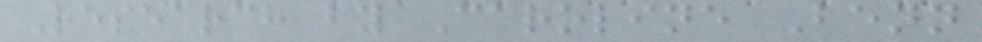Research by Caroline Benn
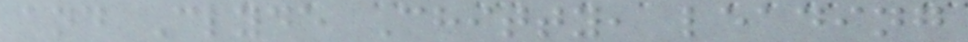and Clyde Chitty, leading
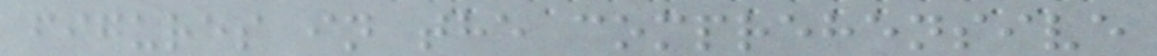figures in the comprehensive
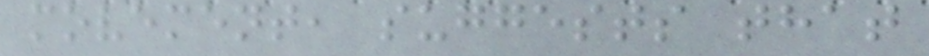movement, suggests that
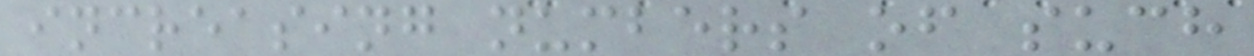increasing numbers of such
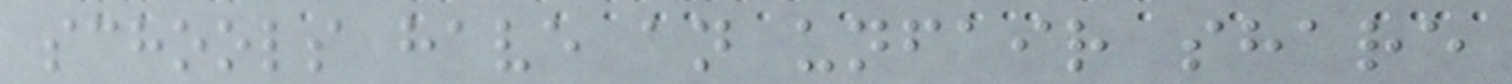schools have an unfair share
